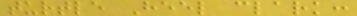turtle Heel clark:
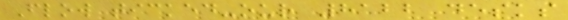Flow ticked-our 8122 desks
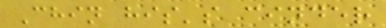Chin his's cinder
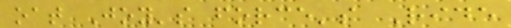oat Joy's force's Ride
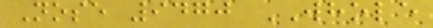Nose 9470 WHOLE
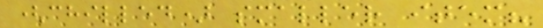(chilled) smaller item?
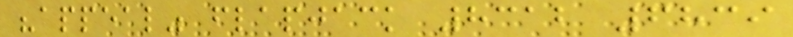"appeal" flapjack 8312 6839
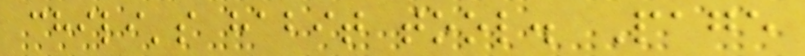chili's habit tool. Page
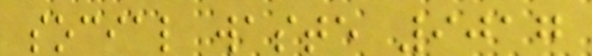social waste 9017
